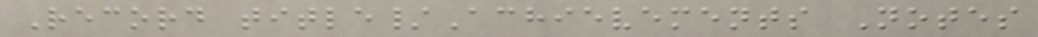Record title/Achievements Notes
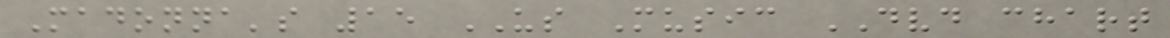Madonna's 15 US Music DVD chart
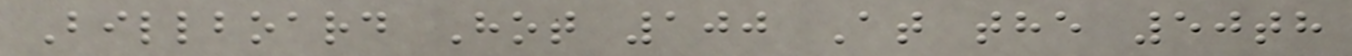Billboard Hot 100 At the 50th
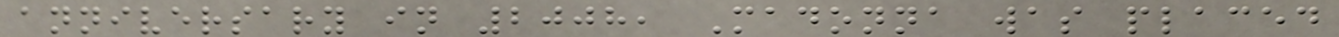anniversary in 2008, Madonna was placed
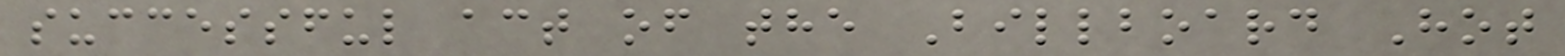successful act of the Billboard Hot
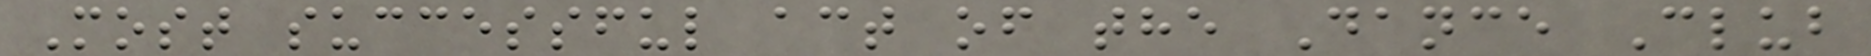Most successful act of the Dance Club
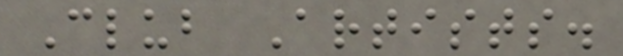Club Artists.
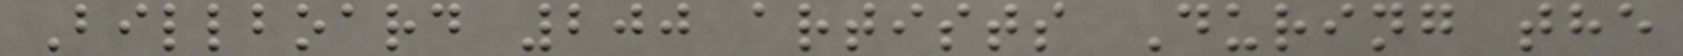Billboard 200 artists During the
